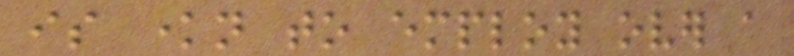is known to employ over a
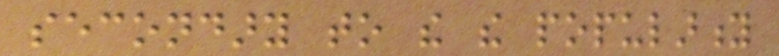secondary to the the popularity
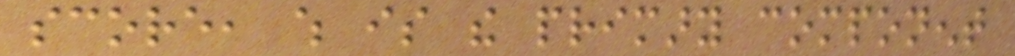score, which is the primary component
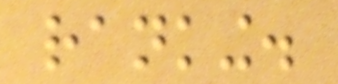ranking.
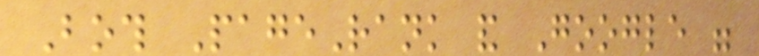Both PageRank and Google were
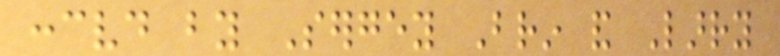conceived by Sergey Brin and Larry
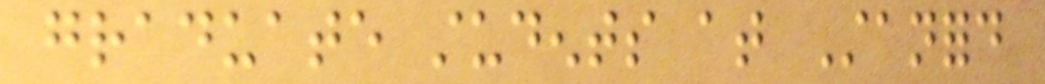graduate students at Stanford
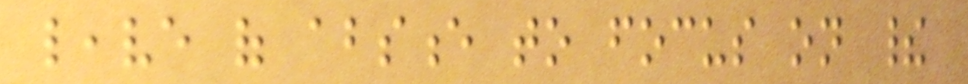leave of absence to focus on their
